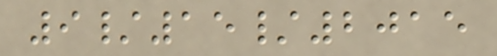9/15/2015
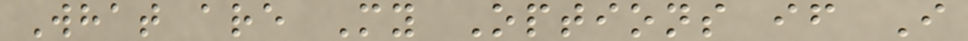What are My Options if I
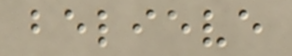believe
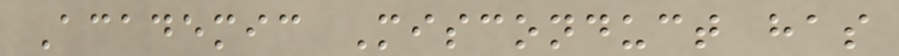Academic Misconduct has
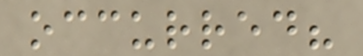occurred?
